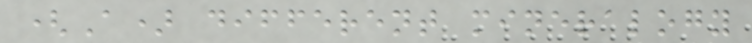(A) different mineralogy
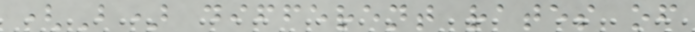(B) different rates of
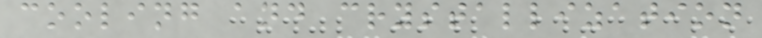cooling and crystallization
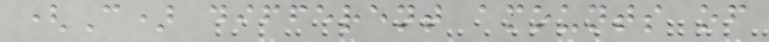(C) different amounts of
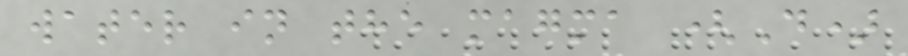water in the magma (D)
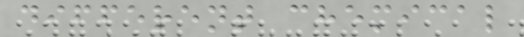different chemical
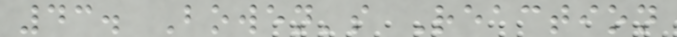43. Bowen's Reaction
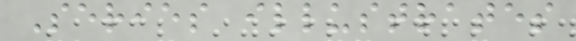Series illustrates
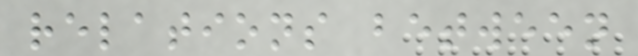relations between
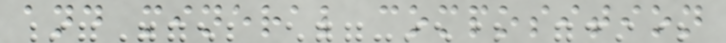and mineral composition
